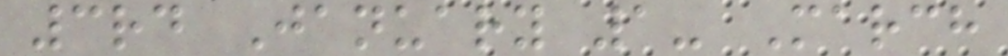3rd January 1- March
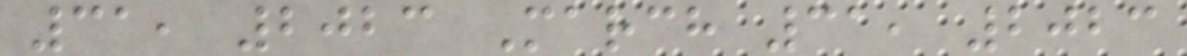31, 2023 March 31, 2023
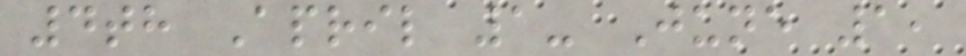4th April 1- June 1,
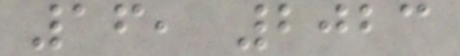16, 2023
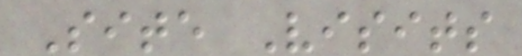Site Visits
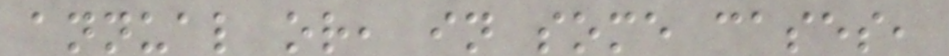annual or, in some cases,
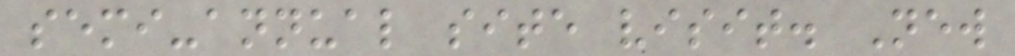semi-annual site visit. New
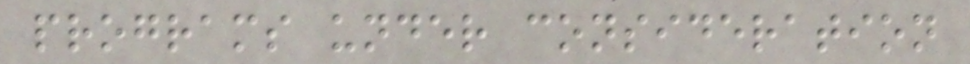programs under consideration
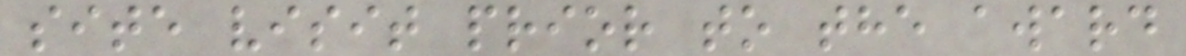site visit prior to the award
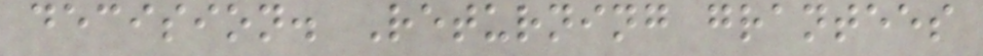decision. Returning grantees
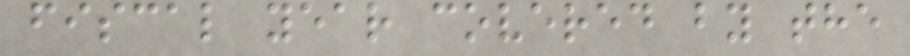fiscal year covered by the
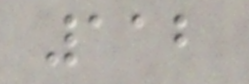112
